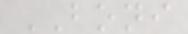BONI
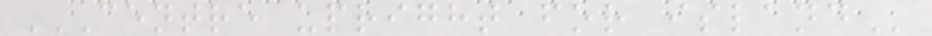CENTRE UPRIGHT FOR ISLAND
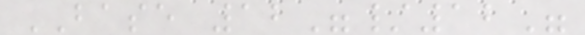BASE 12"/12"
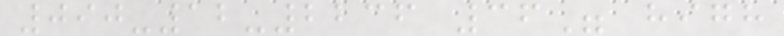090-12-2236 36" high
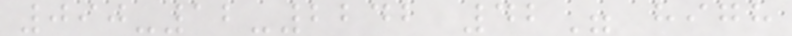090-12-2242 42" high
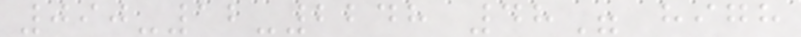090-12-2248 48" high
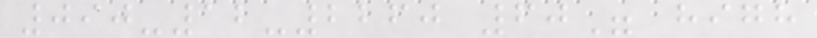090-12-2260 60" high
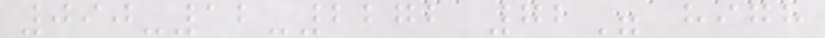090-12-2272 72" high
